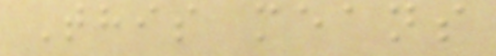This means
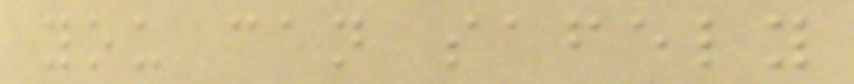you can safely
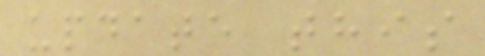update this
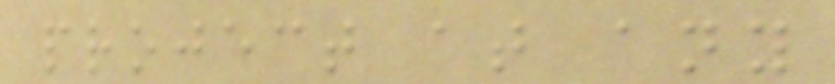project at any
